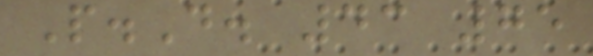P.D. 43 75
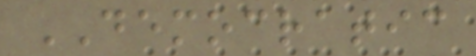DEMOCRATIC
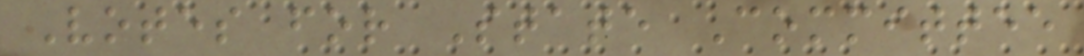Votes for State Committee
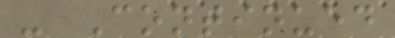- Continued
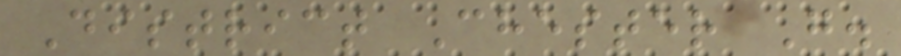District Chester G.
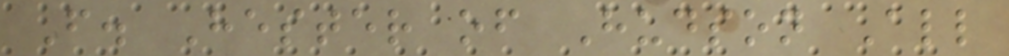F. Hester of Hudson All
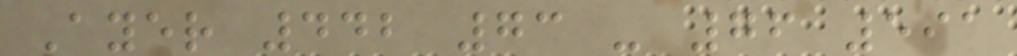Ayer 442 73 - 76 591
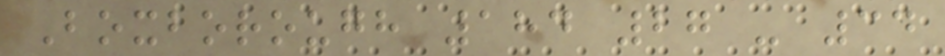Boxborough 184 27 - 34
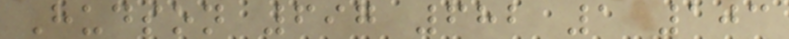Hudson 697 682 1 103
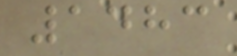1483
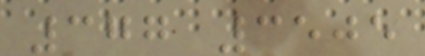377 3505
